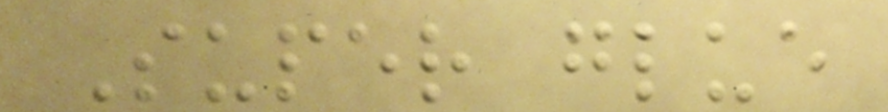Super glue
